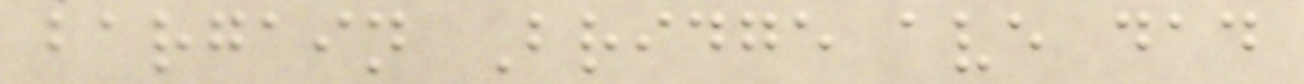bargain Bridge ave dad
